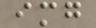img
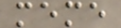meme
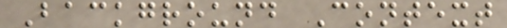Background Context
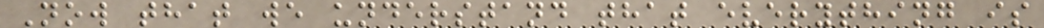Now that we understand that everything is
